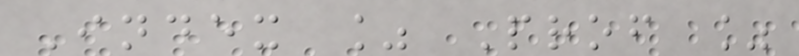Index % Prof %
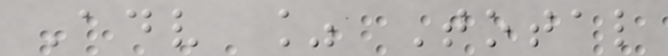Adv % Total
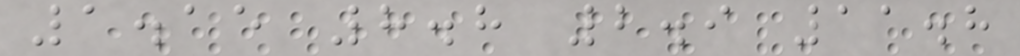1.15 8.8 2.9 11.8
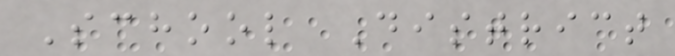School District
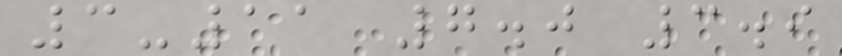3-11 7.0 3.9
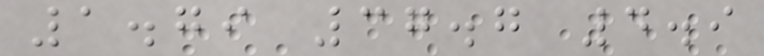1.79 37.7 4.9
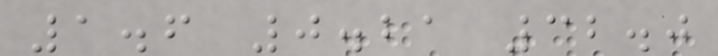1.6 0.21 32.0
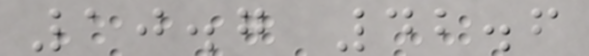10.7 42.6
